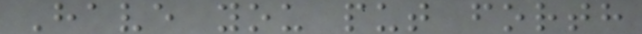Have you put forth
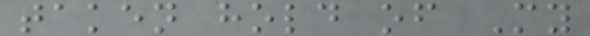taken hold of My
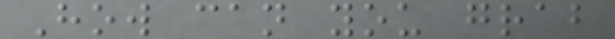How can you grab
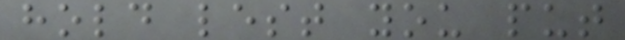hold lest you put
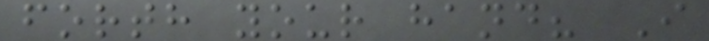forth your hand? I
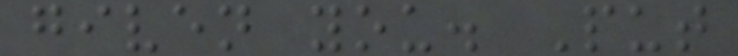given you. Put
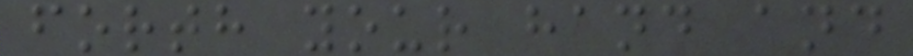forth your hand and
